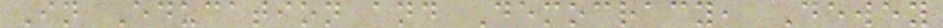In Education and Democracy, Dewey
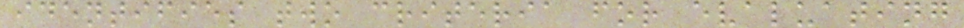identifies two criteria for evaluating
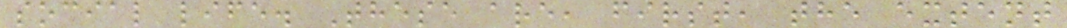social life. These are, first, the extent
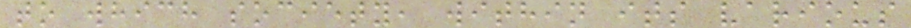to which society, within its various
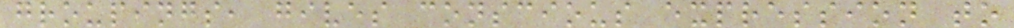groupings, gives conscious expression to
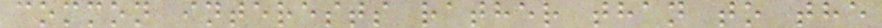common interests rather than to the
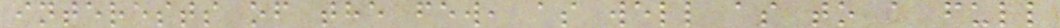interests of the few, as well as to a full
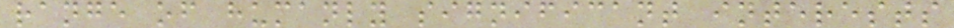range of humanly significant interests
